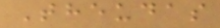Theudas
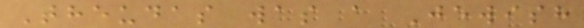Theudas was a Jewish
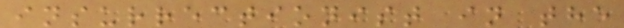insurrectionist in the
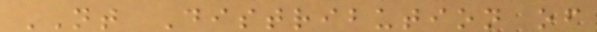NT Distribution of
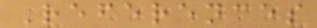References
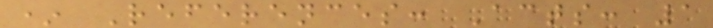* References: Acts: 1
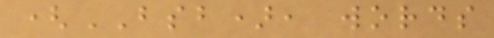(BSB), words
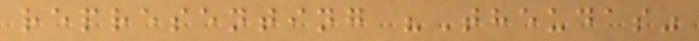representing "Theudas"
